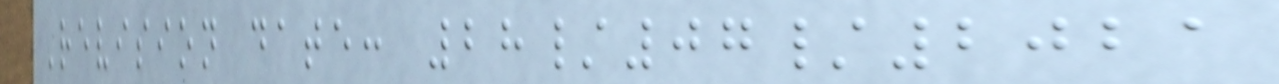Revision date: 28/07/2021
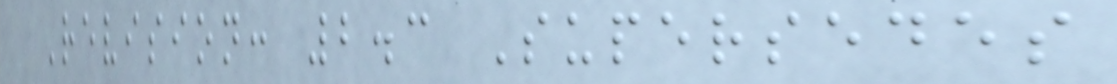Revision: 2.3 Supersedes
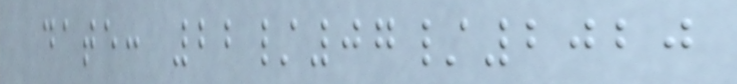date: 22/07/2020
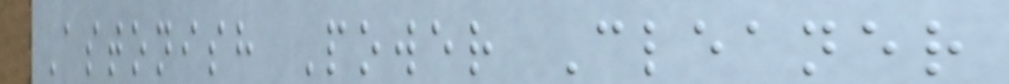Astonish Power Cleaner
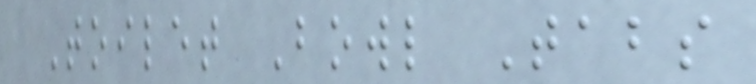Toilet Bowl Tabs
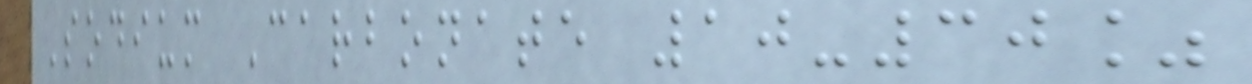Sodium Carbonate 10-30%
